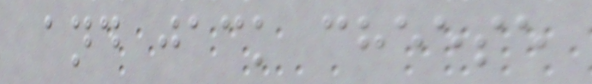and jack cheese
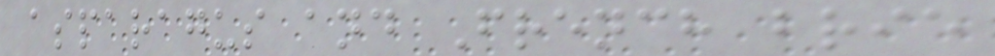asparagus and French brie
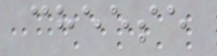cheese
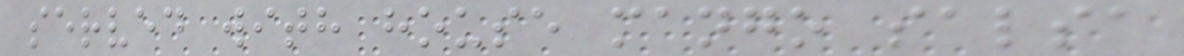served with house mango salsa
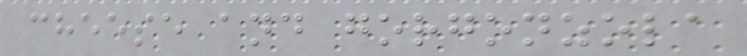cheese and gorgonzola
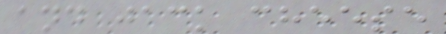and jack cheese
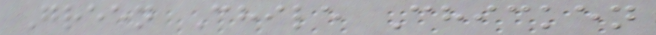Green Chile Chicken
